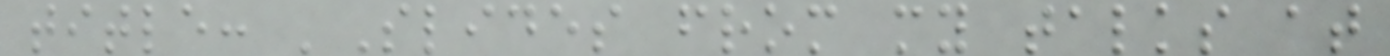title: 'Slides from my talks at
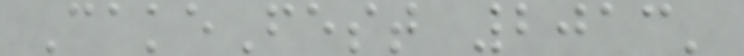CakeFest 2013'
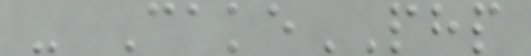- CakePHP
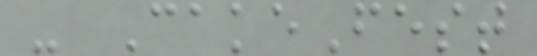- CakeFest
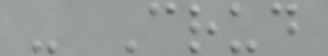- Crud
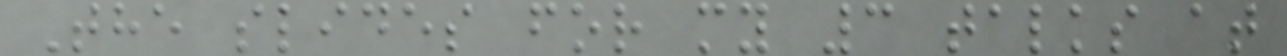The slides for my 3 talks at
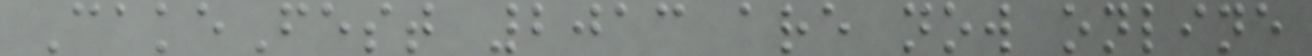CakeFest 2013 are now online
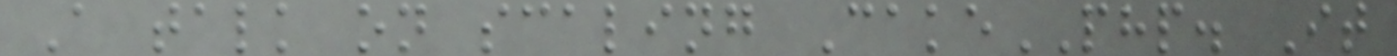A talk on scaling CakePHP. It
